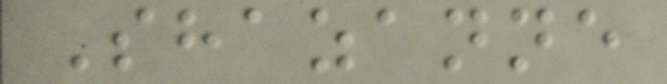Shazanne
